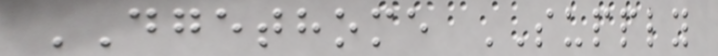DGETHOME SUPPLY
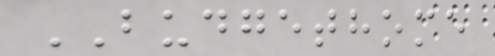BUDGETHOME
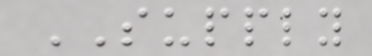SUPPLY
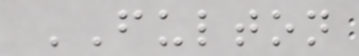FULTON
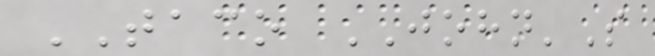TACO JOHN'S
